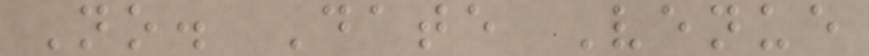No. Date Venue
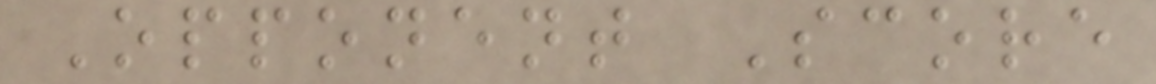Opponent Score
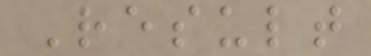Result
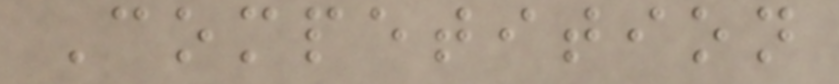Competition
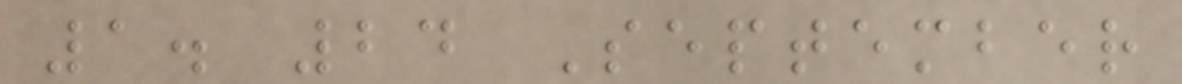1. 24 September
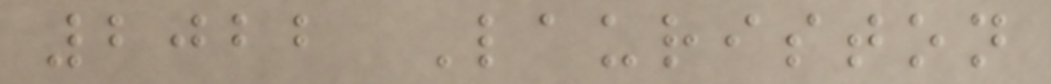2022 Lauriston
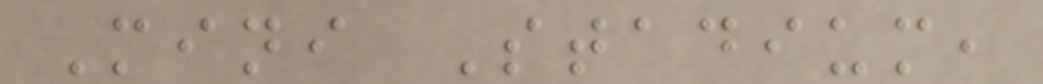Mini Stadium,
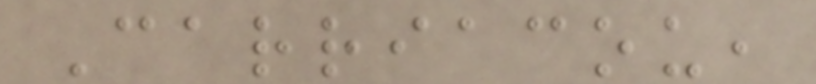Carriacou,
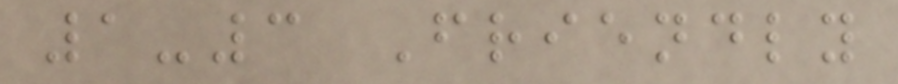1-3 Friendly
